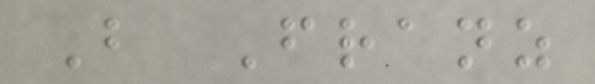But Franz
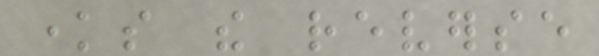knows the reverse
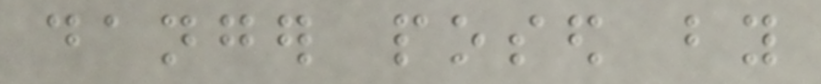danger posed by
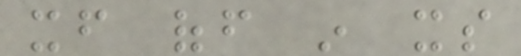itself off in its
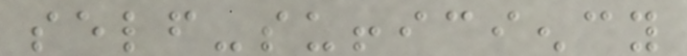self-sufficiency
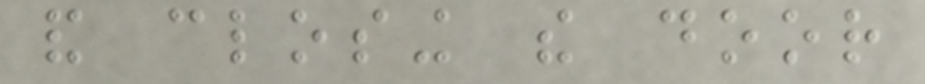and closing the door
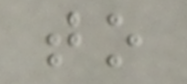to
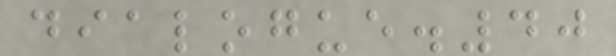dialogue.40
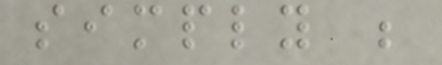simply be
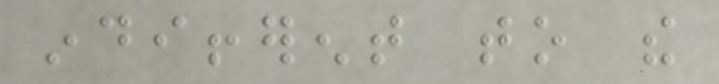indifferent to the
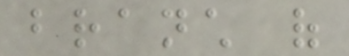branch of
